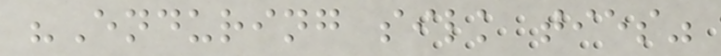"Enduring silk ties"
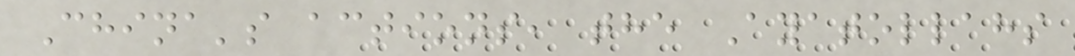China's actions, the Ayatollahs
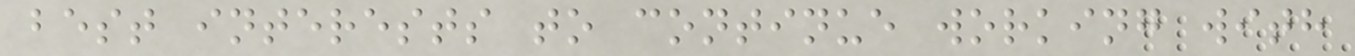best interests to continue working with
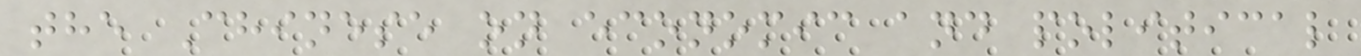the Chinese on economic and political
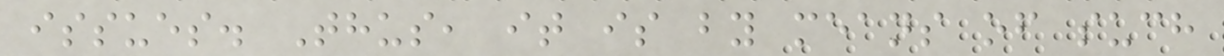issues. Thus, it is by means of such
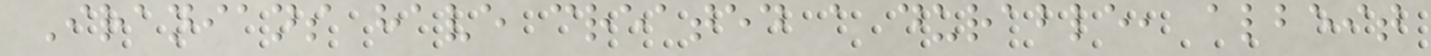Iranians have created a durable, albeit
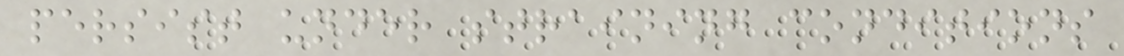persist under straining conditions
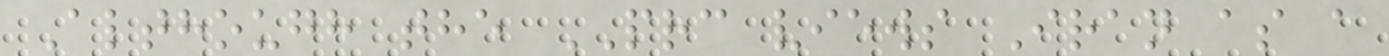Although the PRC views Iran as a
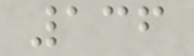136
